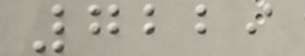7229
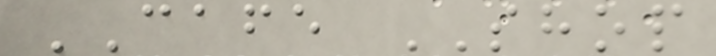CAFE SHOP
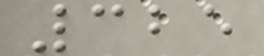325
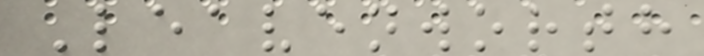Leavenworth
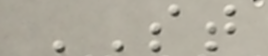ST
